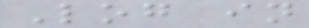Log in
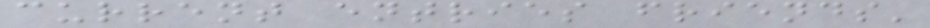current entries friends'
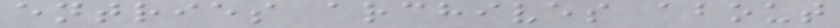entries archives about
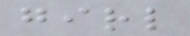girl
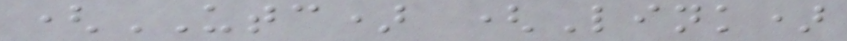(UTC) (Link)
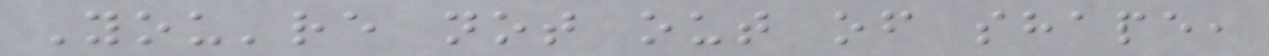You're not out of shape,
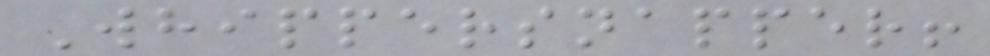Whippersnapper!
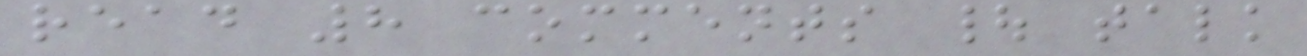read 8 comments | talk
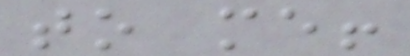to me!
